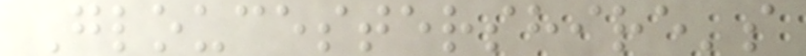Gloucestershire's
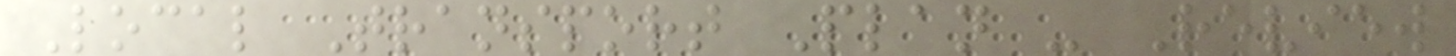Local Transport Plan - Review
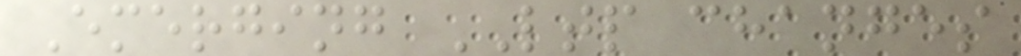Emerging LTP changes
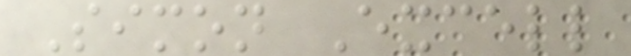Simon Excell
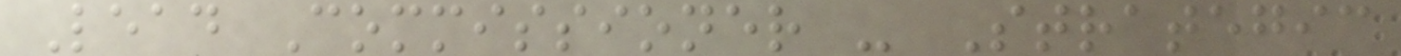Lead Commissioner - Strategic
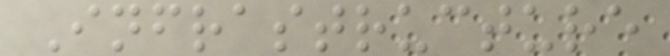Infrastructure
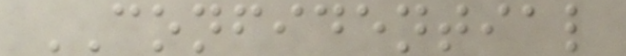CONFIDENTIAL
